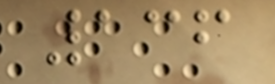136
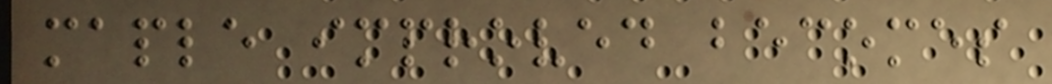maple improved becomes
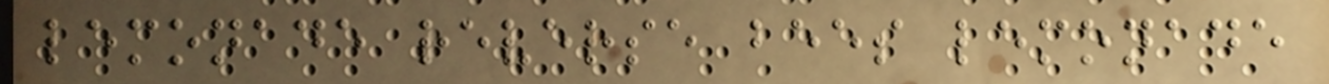lemonade reverse bees lemonade
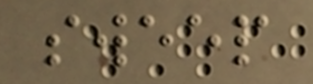sweep
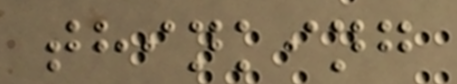thinking
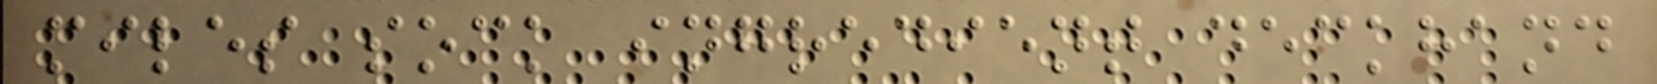miles sock ingredient deckhand
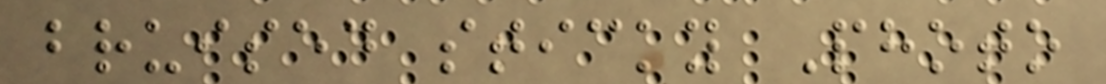bruised sticky Photo
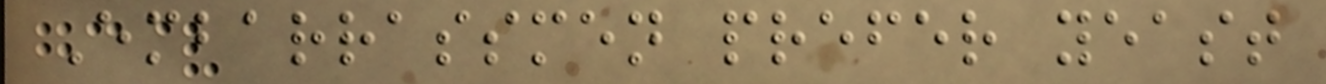Embarrassmen prefer yeast
